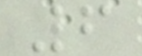6
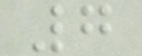7
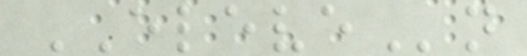ELEVEn
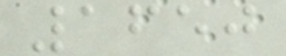1650
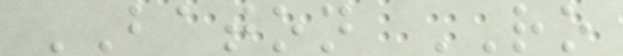BATON RO
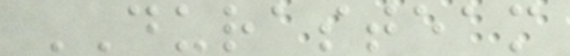DURASTEAM
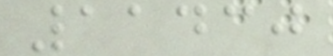11430
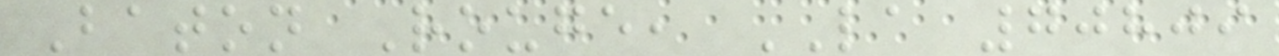Baton Rouge, LA 70809
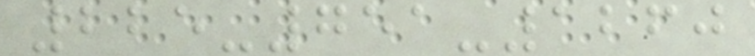225-751-1260
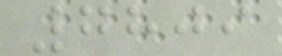7809
